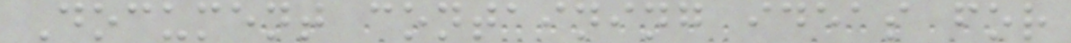Document containing ideas for
